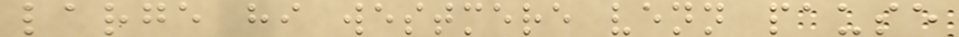large hi westmere venn pause
